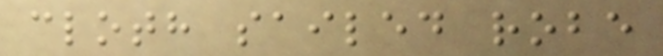cloth sailed robe
